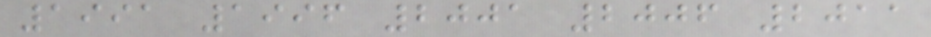1991 1996 2001 2006 2011
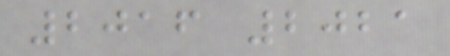2016 2021
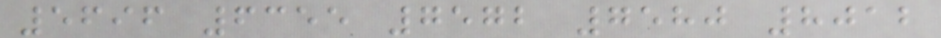5696 6355 7572 7580 8012
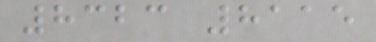8323 8115
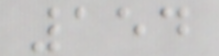154
